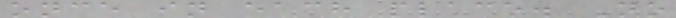once in each place. No
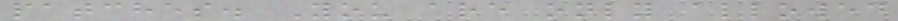patches. You are only allowed
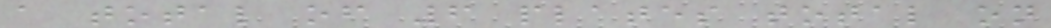a total of 6 plates total on
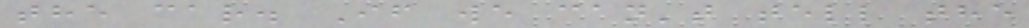the car. If we can't tell the
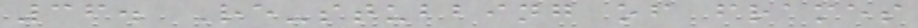36. Re-stubbing of frames
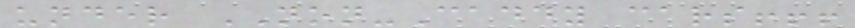under NON-Caddy cars!!!
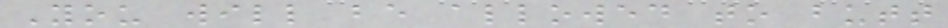You will be allowed to butt
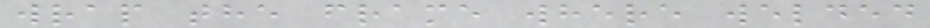wrap the frame where welded
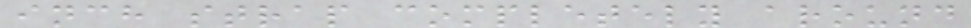inch strap completely around
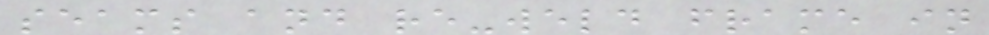seams and re-weld frame in
